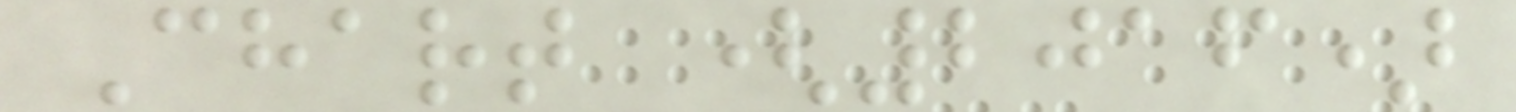Chart (2016)
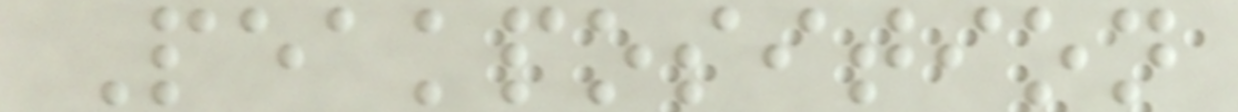Peakposition
